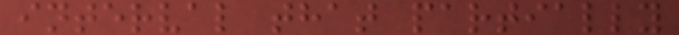interval that partially
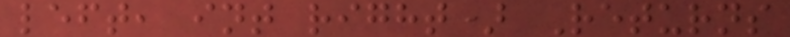left, int right) Returns
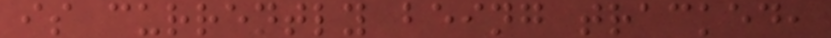is currently being tracked,
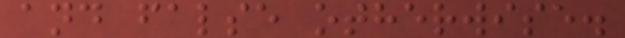and false otherwise.
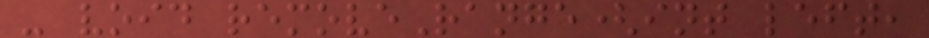- void removeRange(int left,
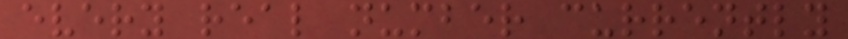every real number currently
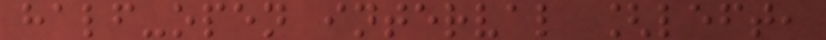half-open interval [left,
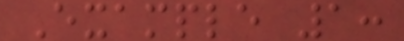Example 1:
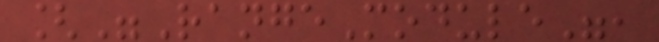["RangeModule",
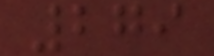279
